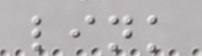link
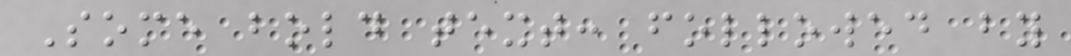Some bold text: followed by
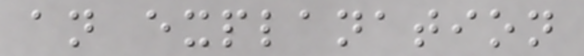an explanation
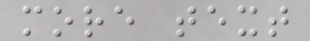more text
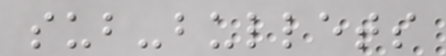sub-bullets
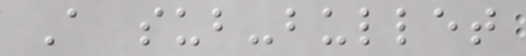A sub-bullet
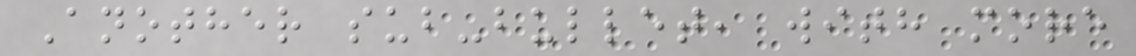Another sub-bullet, with more
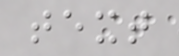text
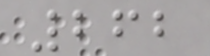262
